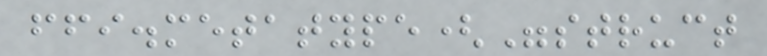ffi.metatype("struct
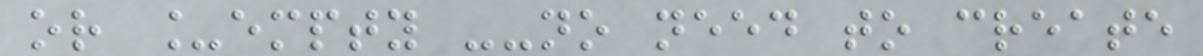or _empty --no need to create
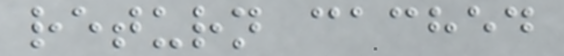return cached
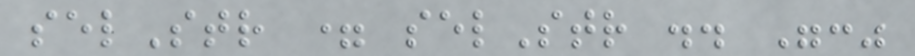selStr = selStr .. ":"
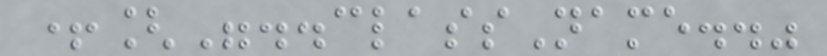+["..className.."
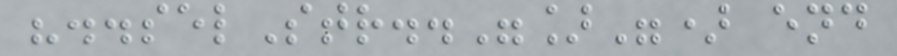"..selStr.."]") end
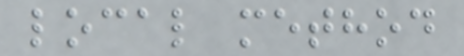local method
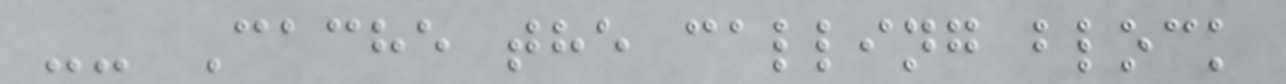-- Cache the calling block
